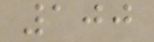100
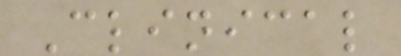Clinical
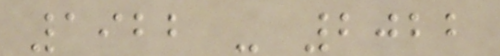1922 - 2022
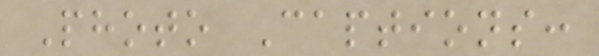Photo Captions:
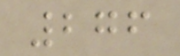276
